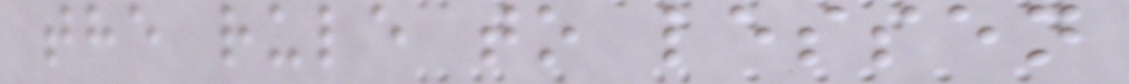the rule to lessen
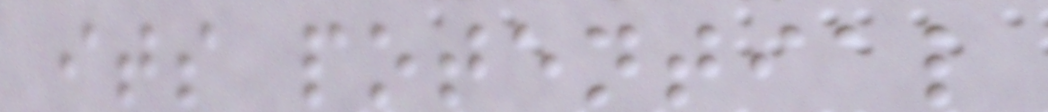its potential
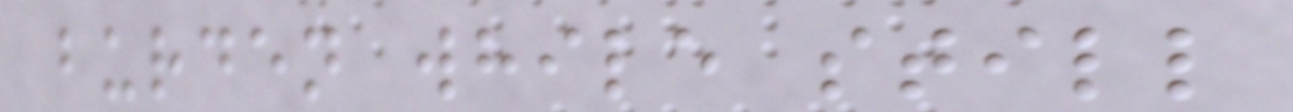burden while still
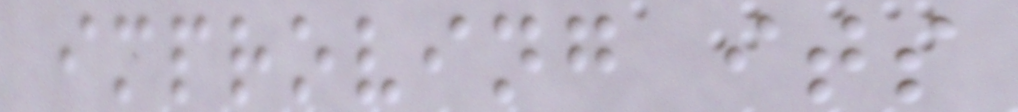improving its
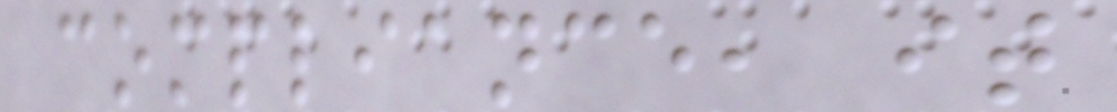compliance, it
